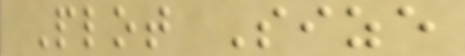Plot Size
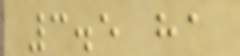3.5 ha
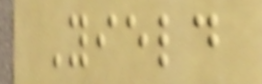Yield
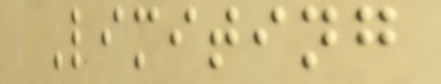Limiting
